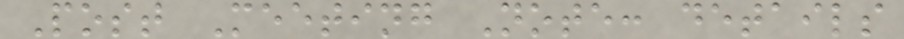Post Meeting Note: details
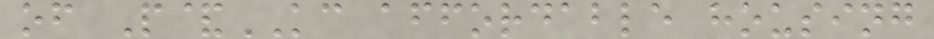of P&KC affordable housing
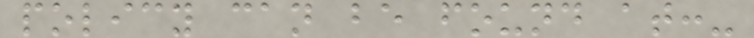policy can be found at:-
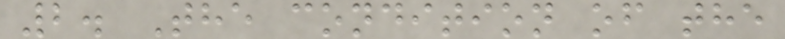2. The condition of the
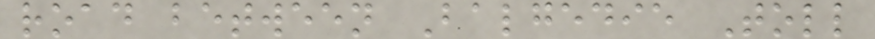road between Balgedie Toll
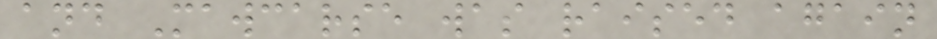and Mawcarse was raised again
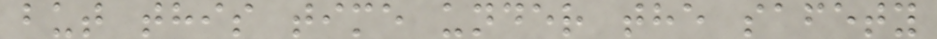but this time under the safety
